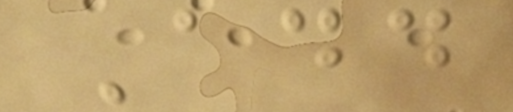Add
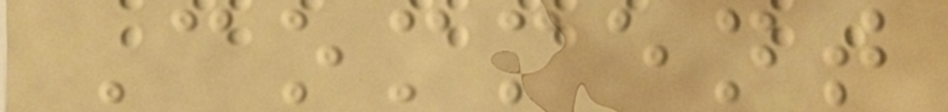Comment
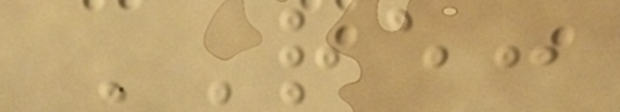RE:
